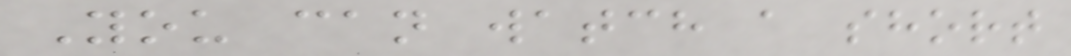You can watch a short
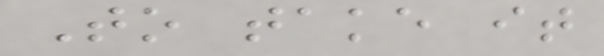To take it
